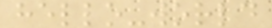hello-world
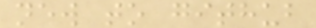new to github
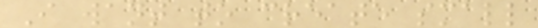I want to create small
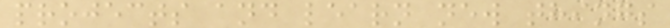projects and learn new things
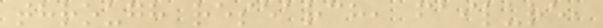through research, failure,
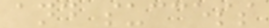and success
